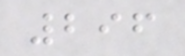296
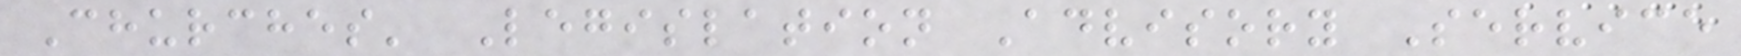Churches' Legislation Advisory Service
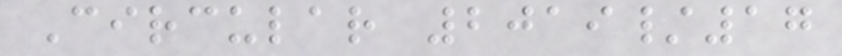Circular 2019/17
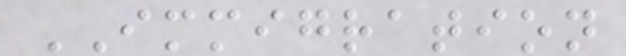IMMIGRATION
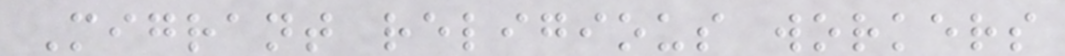Migrant religious workers
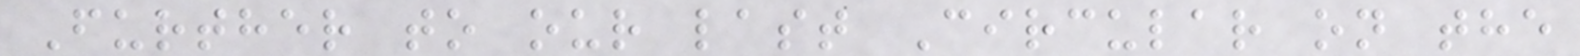Further to our last Circular on the
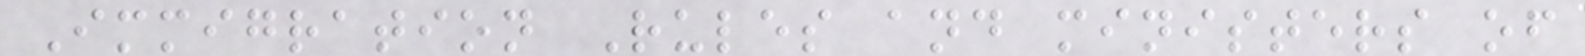Immigration Rules and ministers of
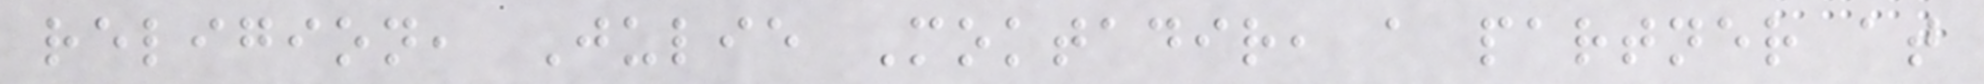religion, Julie Moktadir, a partner at
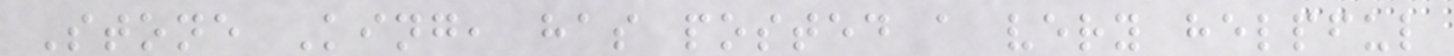Stone King, has posted a very helpful
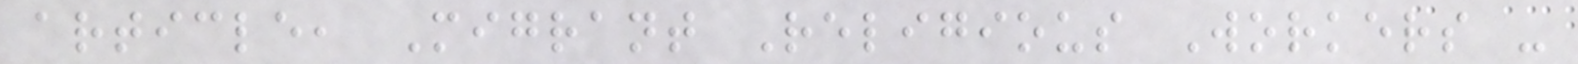article, Migrant Religious Workers -
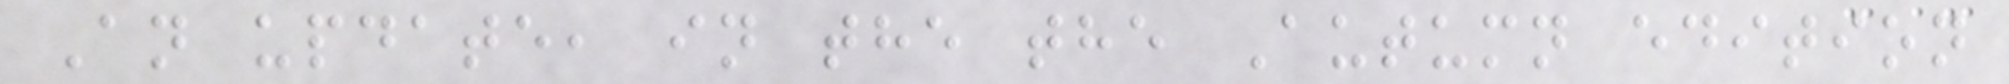An update, in the the Autumn edition
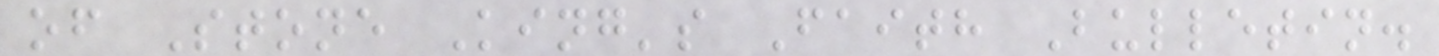of Stone King's Faith Bulletin.
